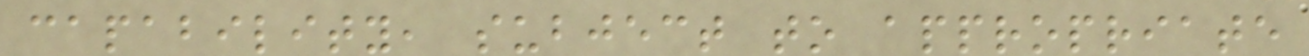capability, subject to appropriate
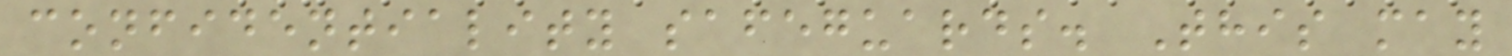confidentiality safeguards. This may
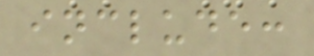include:
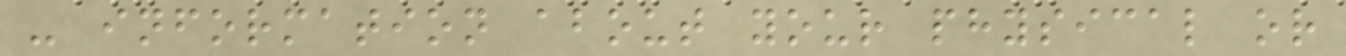- information about your physical or
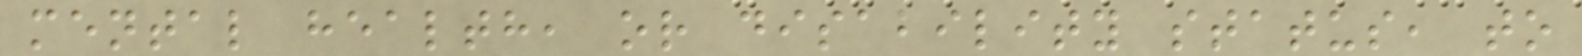mental health, or disability status, to
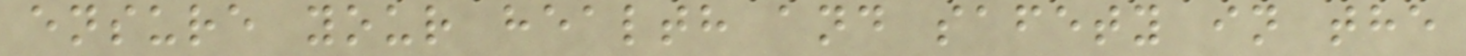ensure your health and safety in the
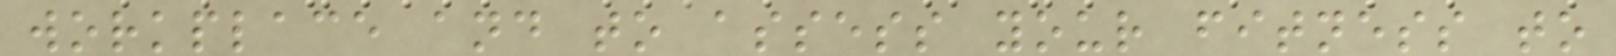workplace and to assess your fitness to
